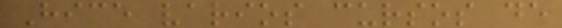Hice varios cursos de
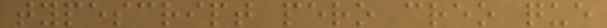typescript pero creo que
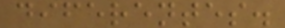diferentes.
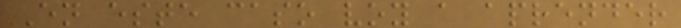En este caso voy a aprender
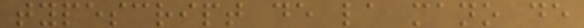typescript de la mano de
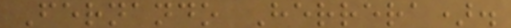Fernando Herrera).
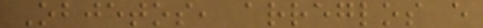Objetos, arreglos e
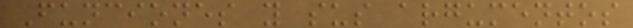Funciones y sus argumentos
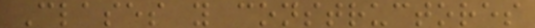Clases y constructores
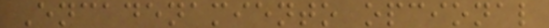Encadenamiento opcional
